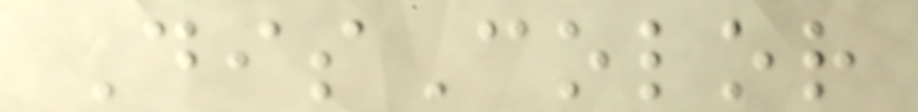DisColor
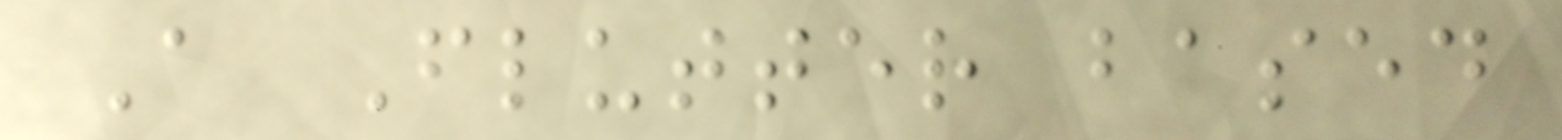A Flutter based
